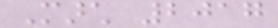March 2017
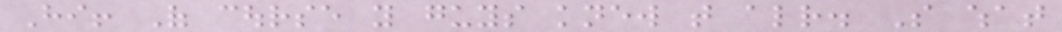Hi! Of course you guys knew that already. So what
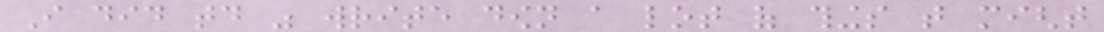I did today was write down a lot of things that might
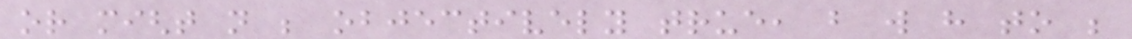or might not be objectively true, but will have to be
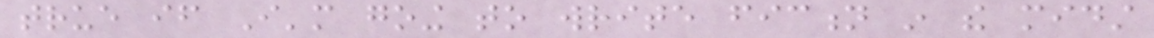true if I'm going to write fiction in the midst
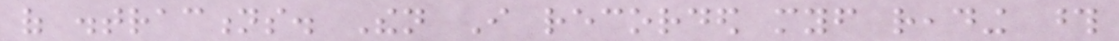of distractions. Then I recorded myself reading those
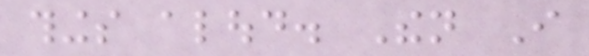things aloud. Then I
